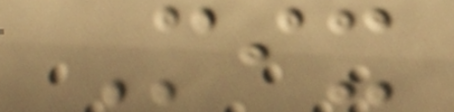Mix
